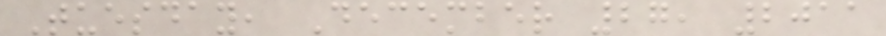Tuesday, December 27, 2011
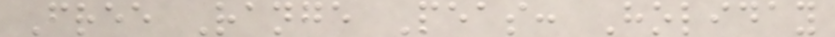Free Range Peas: Holiday
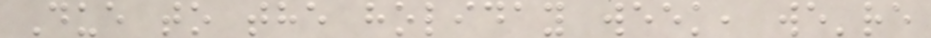Due to the holiday week, we're
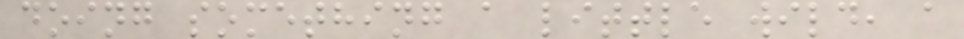doing something a little wild, a
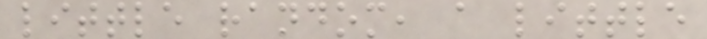little random, a little
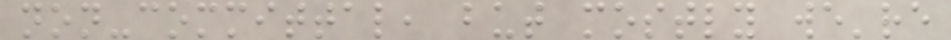non-committal, but mostly we're
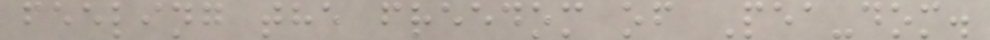feeling the freedom of Pea-dom.
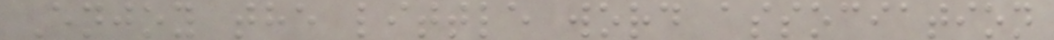Enjoy the little word association
